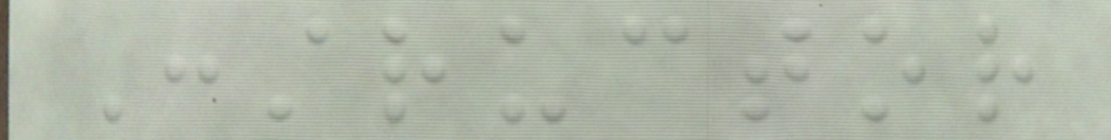Constructor
